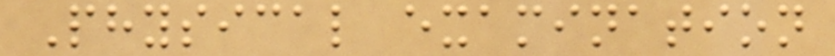Physical examination
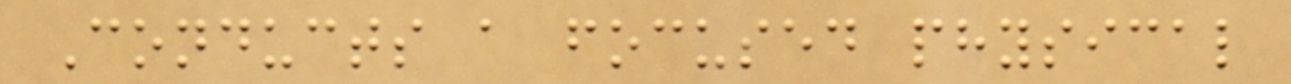Conducts a focused physical
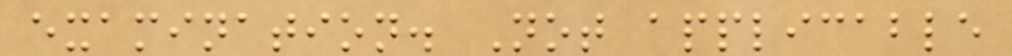examination. Not applicable
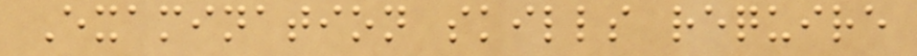Examination skills require
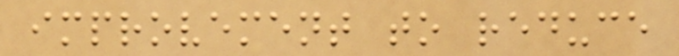improvement to reduce
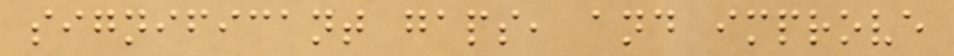significant gaps, and improve
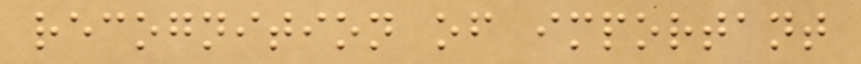recognition of important
